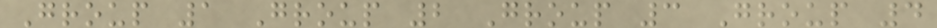Group 1 Group 2 Group 3 Group 4
